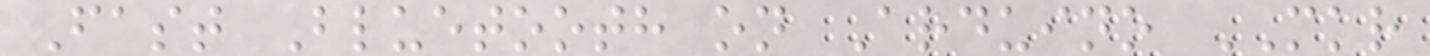Fast Bluetooth on Arduino MKR
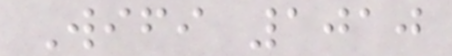Wifi 1010
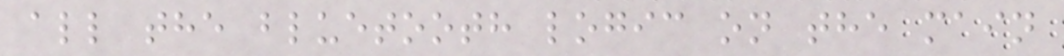all the bluetooth logic on the main
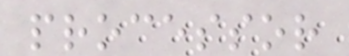processor
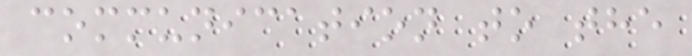communication to the
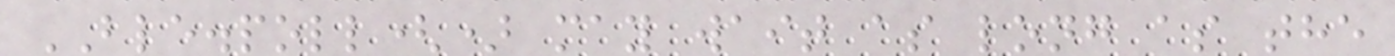BLE.poll() may wait as long as the
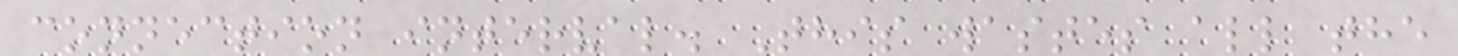connection interval. This wastes all the
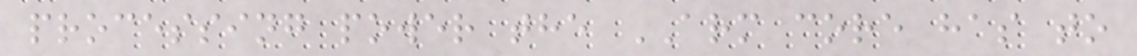processing power the ARM core has to
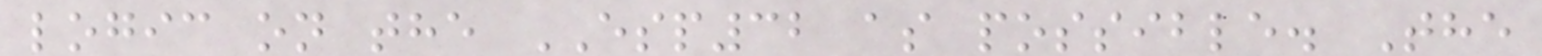logic on the ESP32 as possible. The
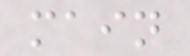main
